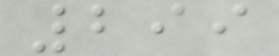299
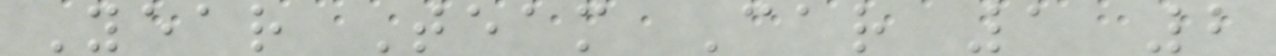Year Team Car 1 2
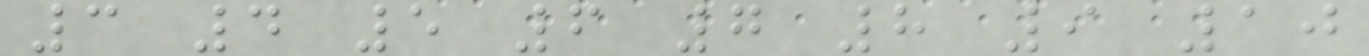3 4 5 6 7 8 9 10
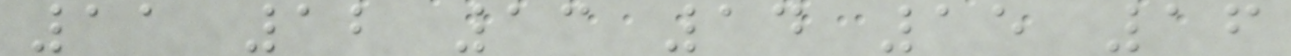11 12 13 14 15 16
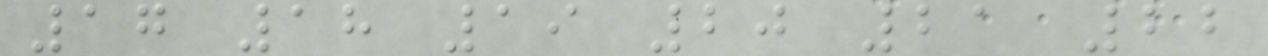17 18 19 20 21 22
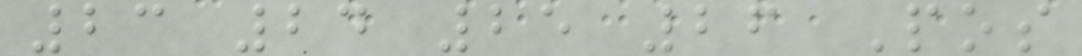23 24 25 26 Pos
